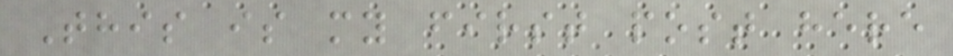This is my first post here
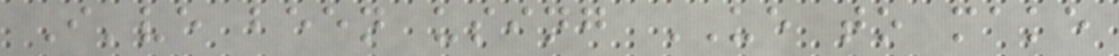I've been using UE to make
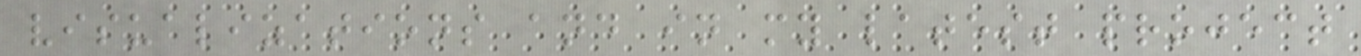visualizations and in my latest project
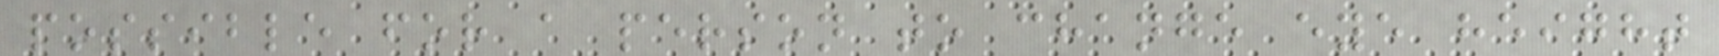possible for a person to change eye height
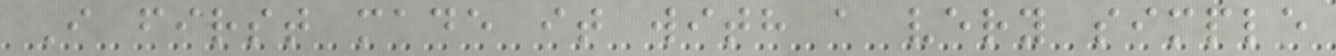I first made it with a very simple
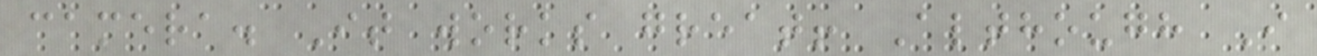camera. It works great! Although I
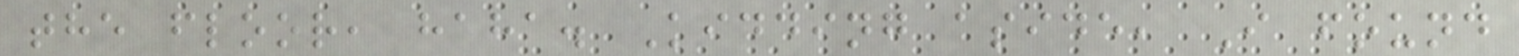the floor, haha. Kidding aside, I found
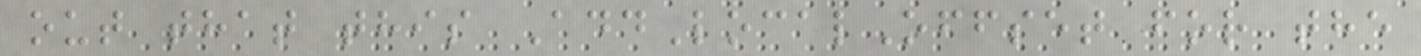out that this AddLocalOffset for the
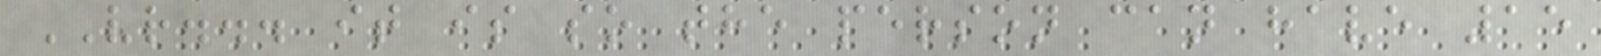VR... it is so the person can have 15
